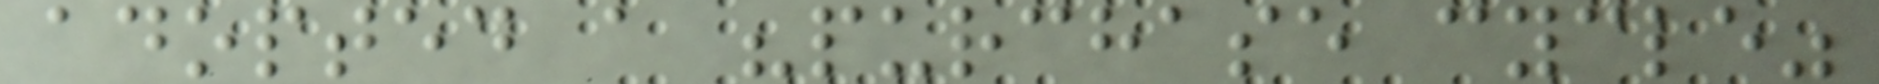adopted a "purchase cycle"
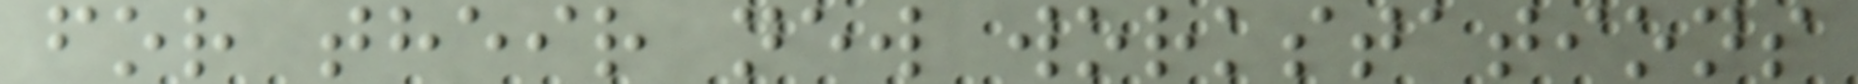for their new workstations
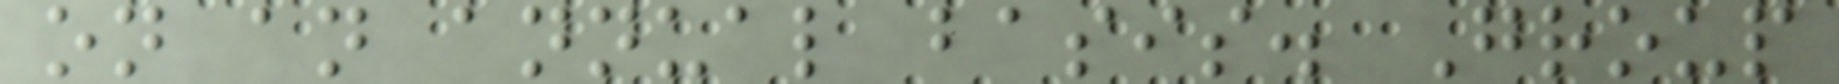on an annual basis. Group
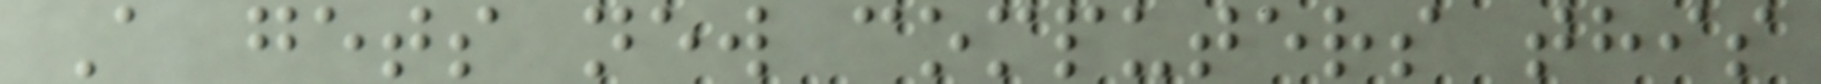A gets new computers this
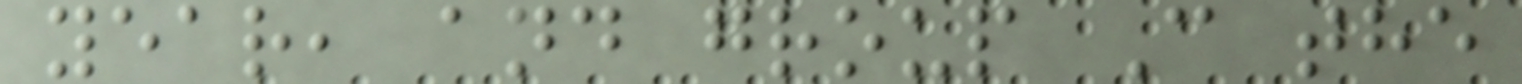year, and group C the
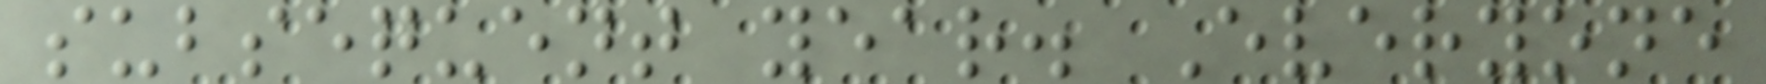subsequent year. Everyone
